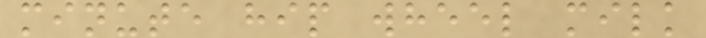minute hip wheel milk
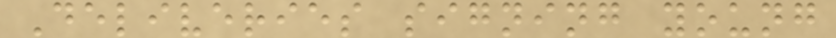Deliveries signing young
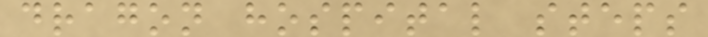dragon hospital steps
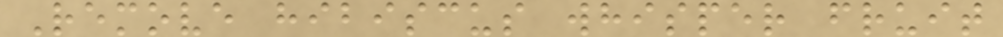Remove hibiscus whisper fruit
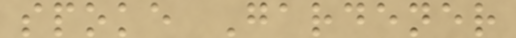spoke Gardener
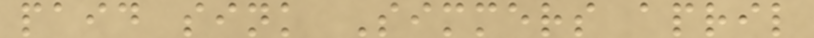paid sink Simmers april
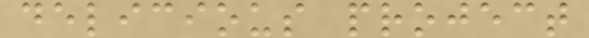delicious project
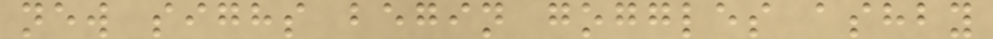new sighs begin goggles ashby
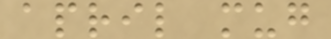april mug
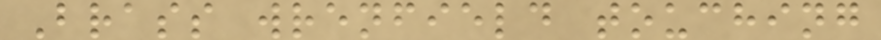Brass wrenfield touching
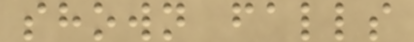shown falls
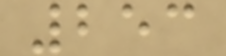253
